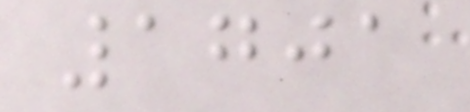1701
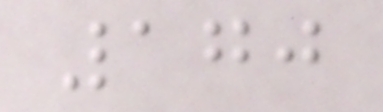170
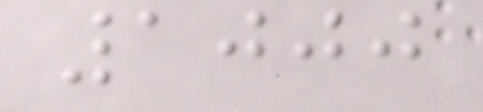1000
